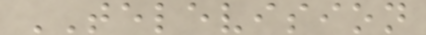TELEVISION
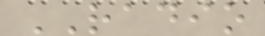RADIO
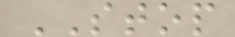STOP
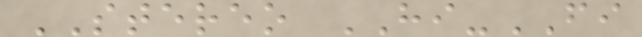STEREO HI-FI
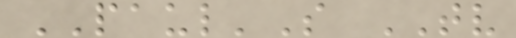PAUL'S TV
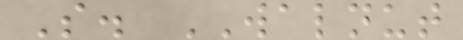S. WALNUT
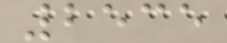2535
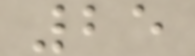25
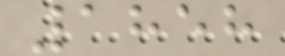1858
